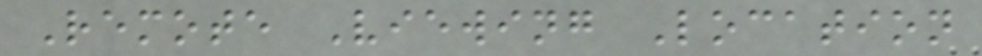Remote Viewing Location
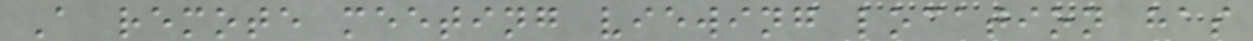A remote meeting viewing location has
